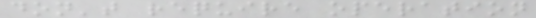don't require operation
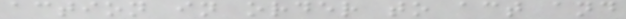action in order to act and
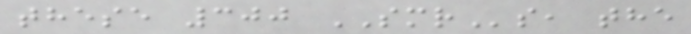these 300 SMRs, the
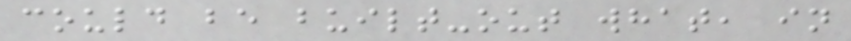could be built-out what, in
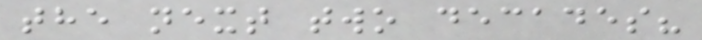the next two decades?
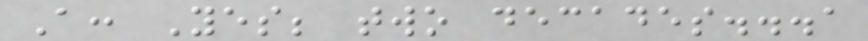A: Yes; two decades...a
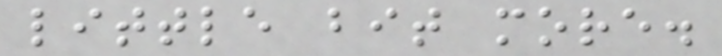little bit more.
